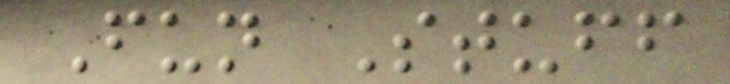Fun Stuff
